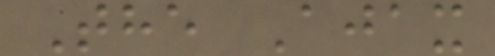The Ajax
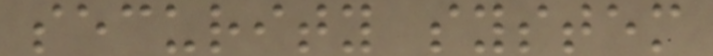security system
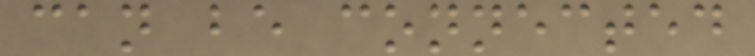can be connected
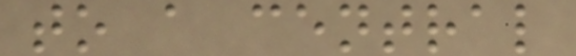to a central
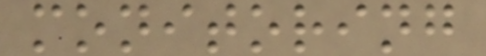monitoring
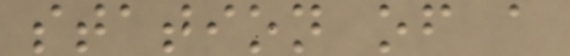station of a
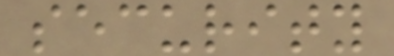security
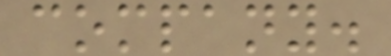company.
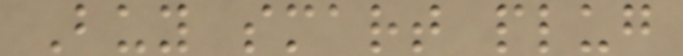Buy smart plug
